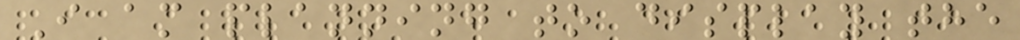I am planning to display the
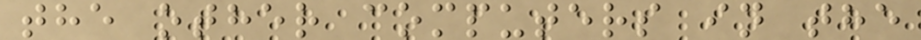the other computers in the
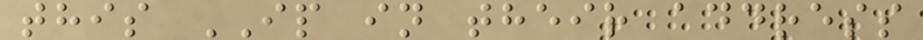this IP in their address
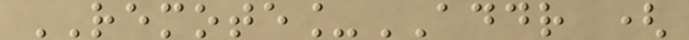REMOTE_ADDR (
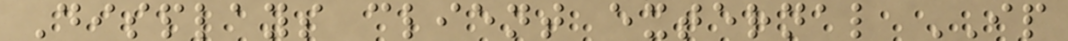Displays client external IP
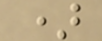)
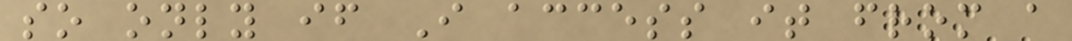so only if I access it from a
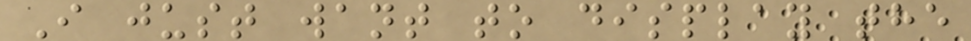I just want to display the
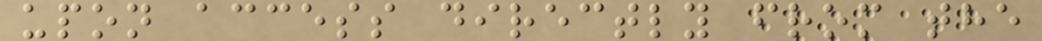upon access directly from the
